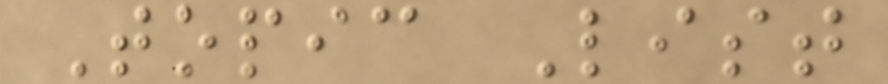Topic List
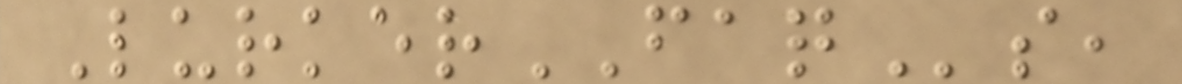LurkerFAQs,
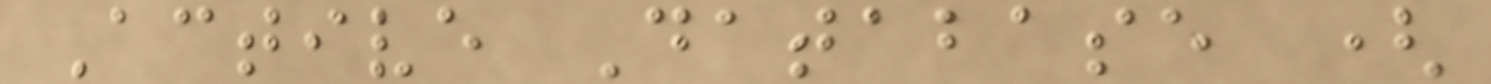Active Database (
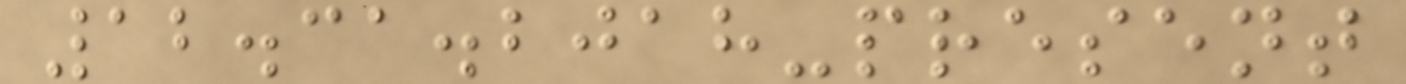12.31.2018-present
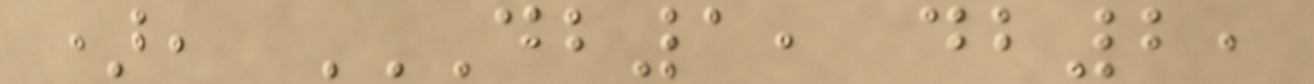), DB1, DB2,
